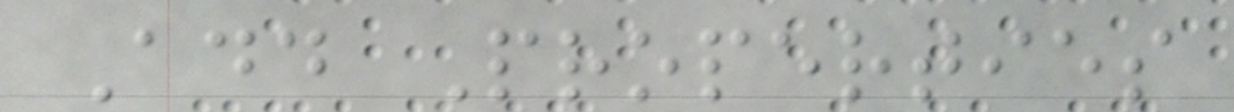Add Properties
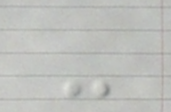-
